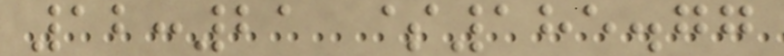12:21 $185.77
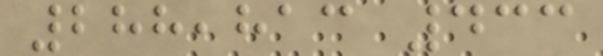288,813 433
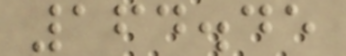164.45
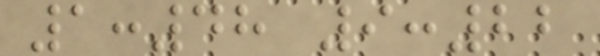1:48 9:22
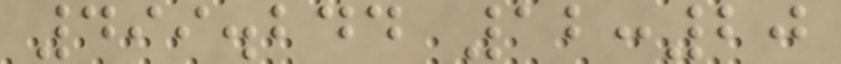499.244 12:20
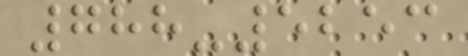788-5253
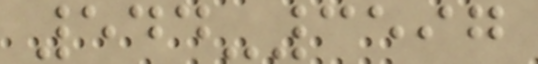544-3597
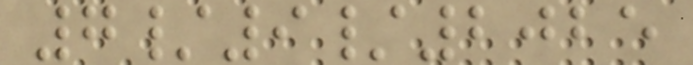7/9/2025
